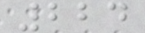224
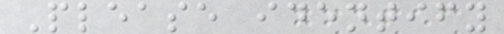Please identify
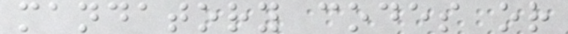mandatory codes or
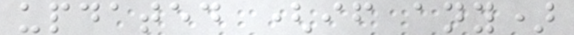updated (if any)
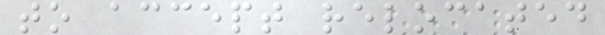to accept relocated
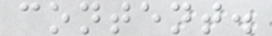content.
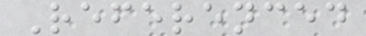Referenced
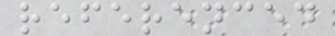referenced
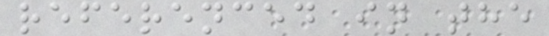referenced in the
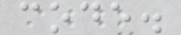code.
